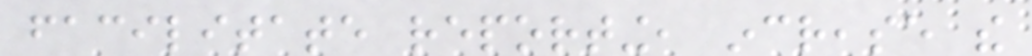facilitate reporting, increase the
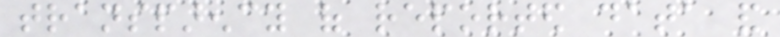transparency of reported data and
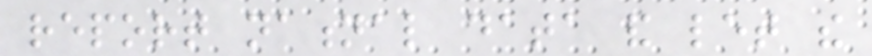report national data and let the
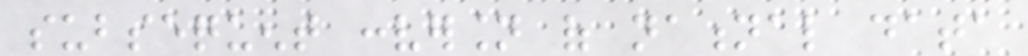subsequent conversion of national data
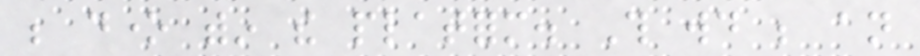be done within the platform. This would be an
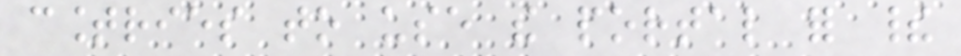countries to use the portal for their
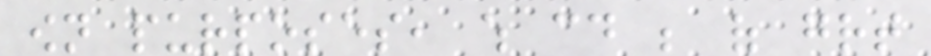own purposes, which could be of great
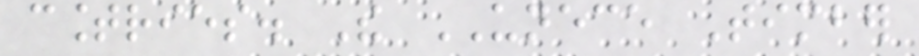countries. The UNECE Timber
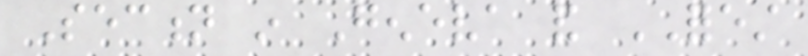Section in Geneva and FOREST
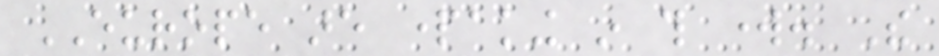EUROPE are partaking in this work. The
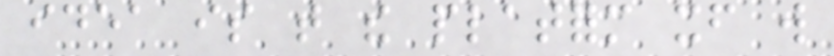idea is that the platform itself will
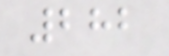282
